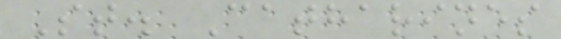St. Catharines
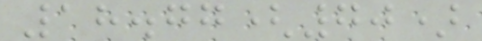18.77(70)
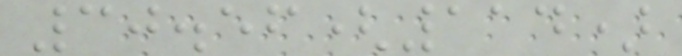30.56(114)
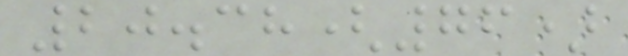20.38(76)
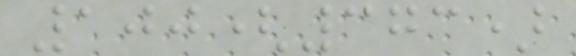100(373)
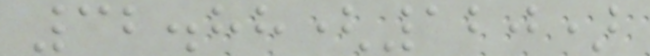32.88(120)
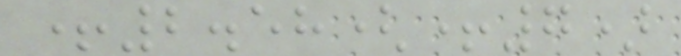+2.58(+7)
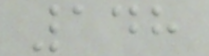148
